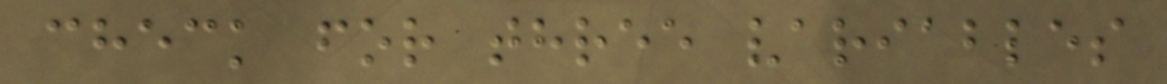check for three variables
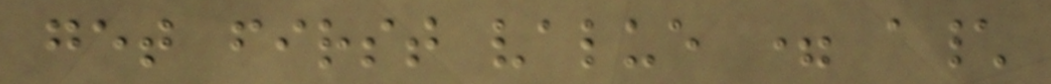get first value = a\
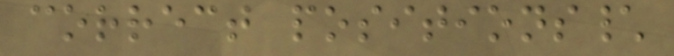correct positions\
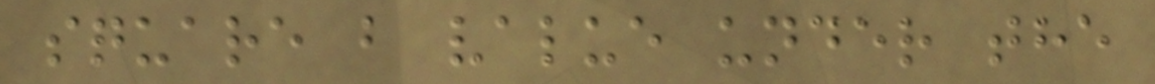square b value under the
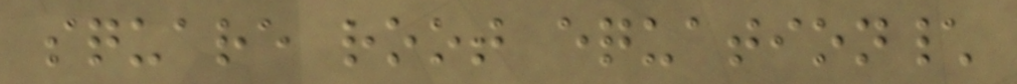square root equation\
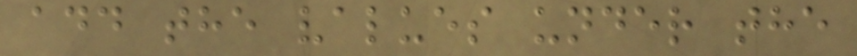add the values under the
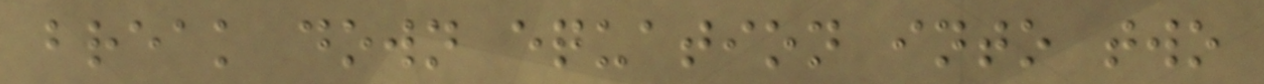break down equation into two
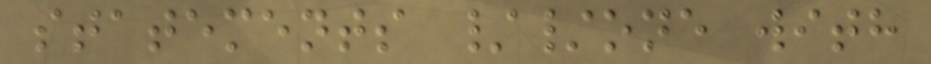statements //one with
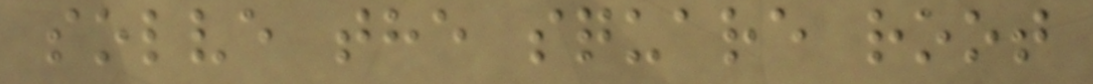solve the square root
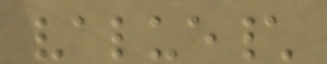value\
